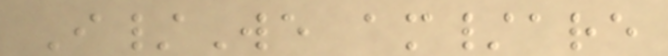I/We am/are
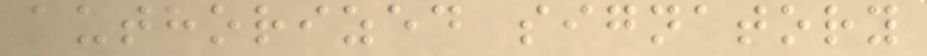authorized signatory
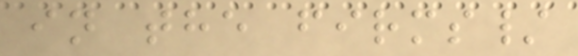in the firms/
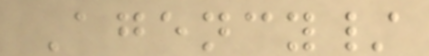Agency/
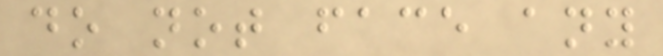do not face any
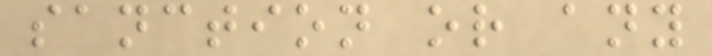sanction or any
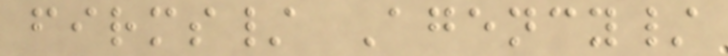firms/ Agency/
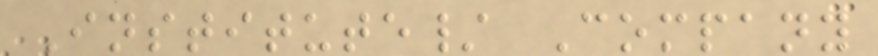Institute/ Company
